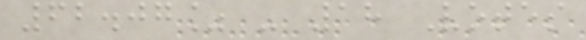62.07% - 18 Votes
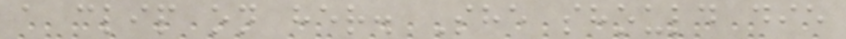a clip on her. She should die
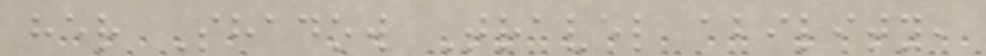her Shadow Travel ability,
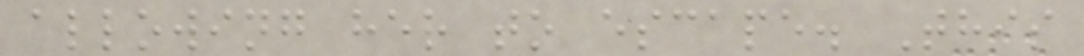allowing her to escape. This
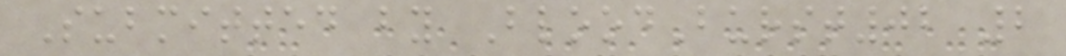Submitted by BloodBurst02 2
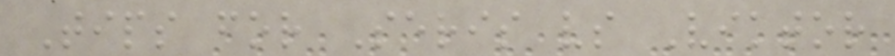Tips for Seris vs Viktor
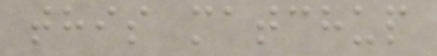this matchup
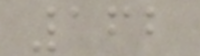162
